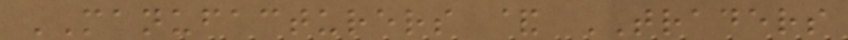MANUFACTURERS & TRADERS
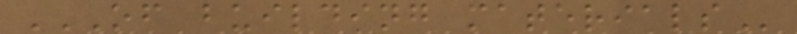OF BUILDING MATERIALS
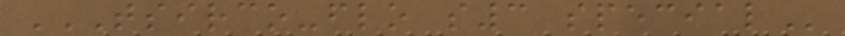TSIRCO-FLO S3 SPECIAL
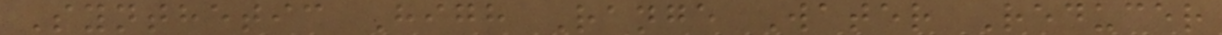Synthetic High Range Water Reducer
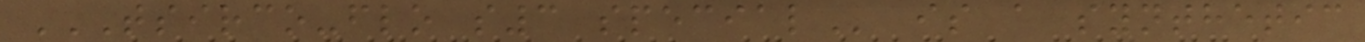TSIRCO-FLO S3 SPECIAL is a synthetic
